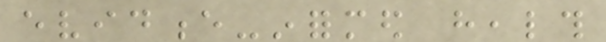evidence-informed health
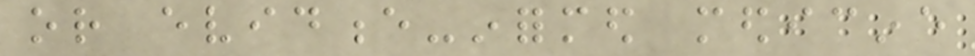or evidence-informed medicine
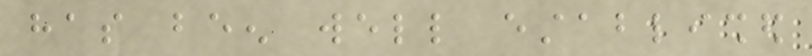has been well established
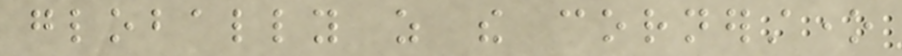globally as the cornerstone
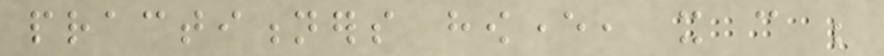practitioners however, it can be
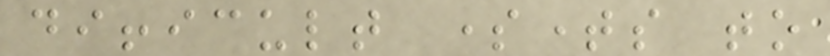difficult sometimes to
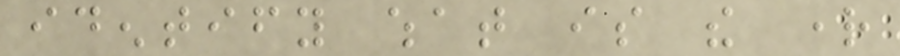identify what is the right
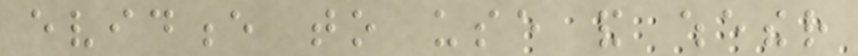evidence to use and whether
